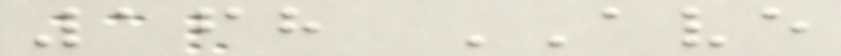168 AVE
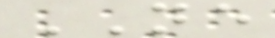NE
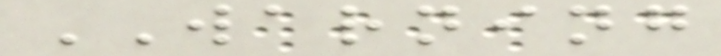WARNING
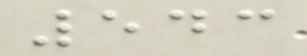543
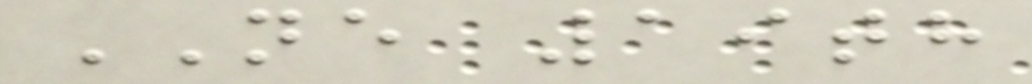NE 19th
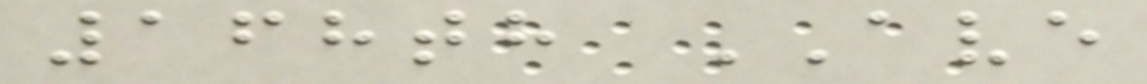168th AVE
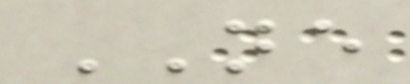NE
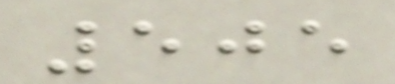505
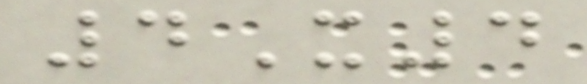4X4
